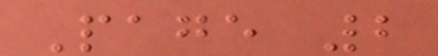Page 2
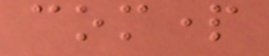compart
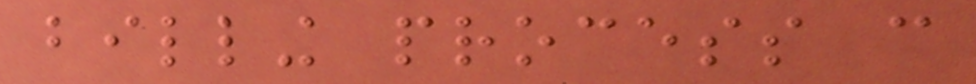billing process can
